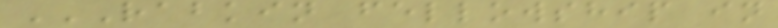RABKIN FELLOWSHIP IN
